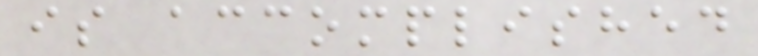is accomplished
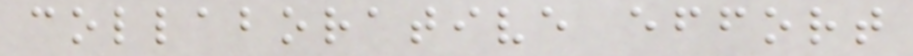collaborative effort
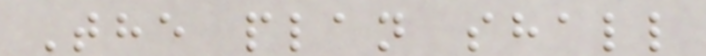The plan shall
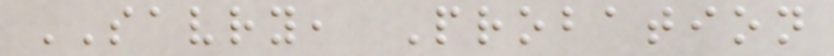SAVRY, Probation
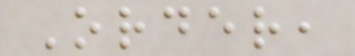Order,
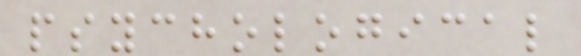psychological
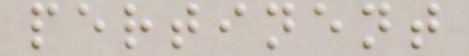pertinent
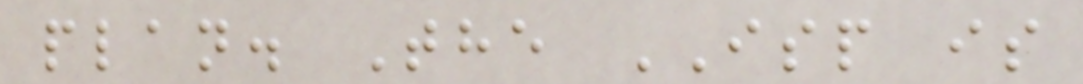plan. The ISP is
